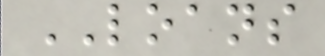LOANS
